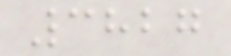3827
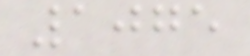1075
